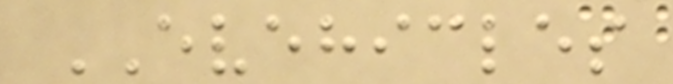EVEHICLES
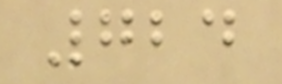724
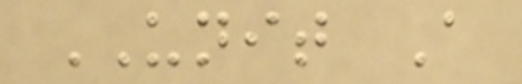UNIT A
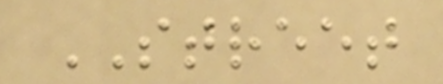STREET
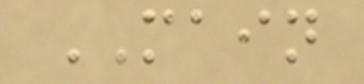MAIN
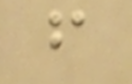f
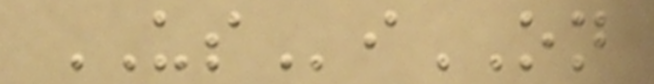USiON
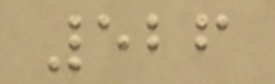526
